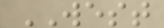WEST
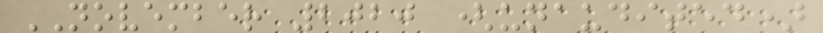NOVEMBER 2020 (unaudited)
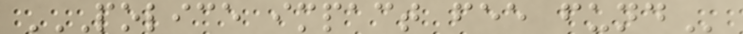POLICE IMPACT FEE FUND
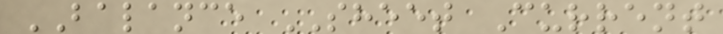BALANCE SHEET Current
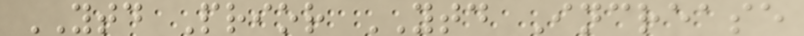YTD Prior YTD Increase
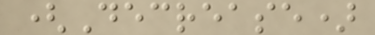(Decrease)
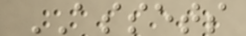ASSETS
